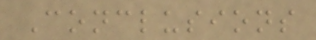Conclusions
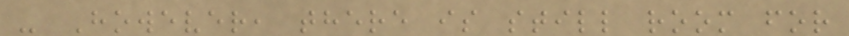- However, there is still room for
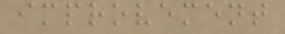improvement
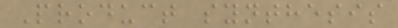Product synthesis
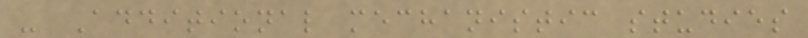- Additional mechanistic studies
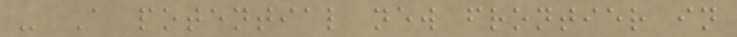- A potential new frontier in
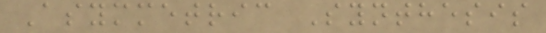Asymmetric Synthesis
